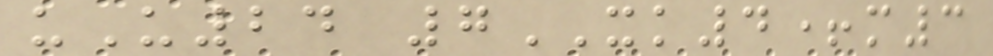uU24 7XK4+m3
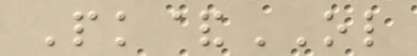Pk&OL
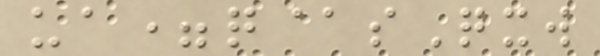ua=q@sQxw
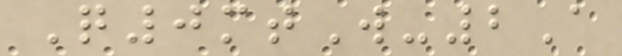Q0mtW-2A
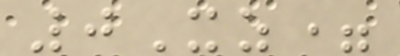0Xz=
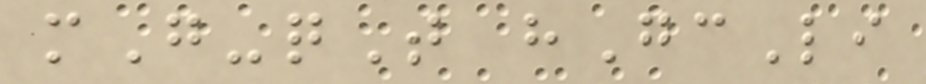mG-qT hGcLi
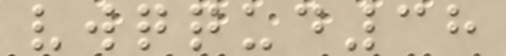vwqqud38
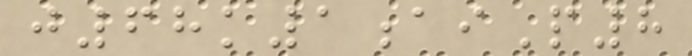j68k1aiP8
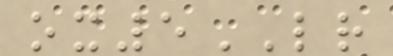ox5LR
